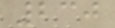230
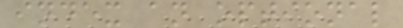index an optional
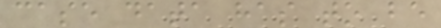case data has to be
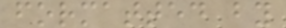formatted by
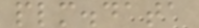plm.data
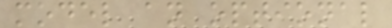model an optional
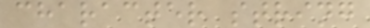character string
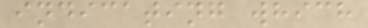indicating which
